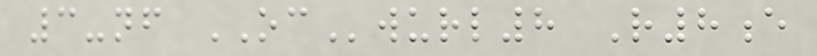3-nf OCwurl8 R8e
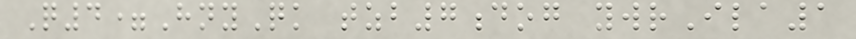Q4=HnyQk tzb7dog ywrIla1
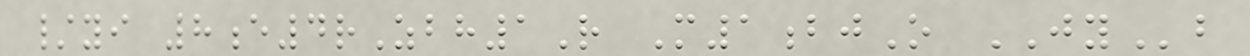/yi 8e4rZbh1R M1bjO JYb
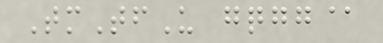TmTfU gqgg@
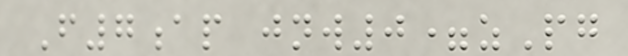F7ap jnw0=zPg
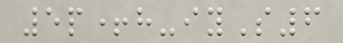5p+h-iyS6
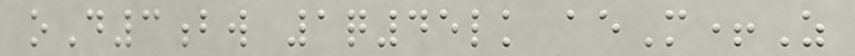oD3bw 1q45lk aeM+Z
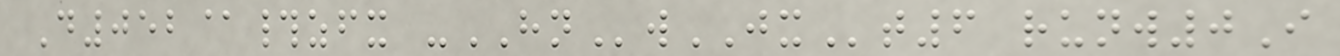D052@#zfx -HNwJXt6 runw0I
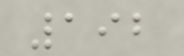192
